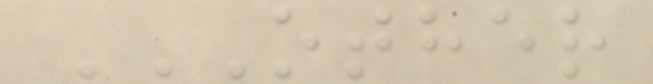OTHER
